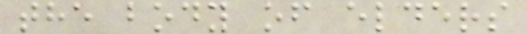the body of elders
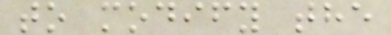to modify the
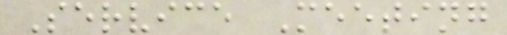Service Meeting
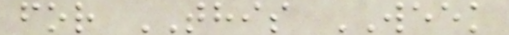for THIS WEEK
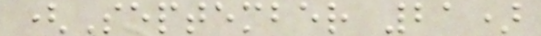(September 21)
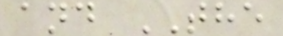and THE
